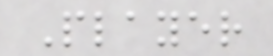Player
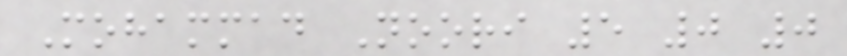Mohammad Noori 5 0 0
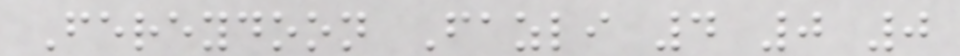Fereydoon Fazli 4 0 0
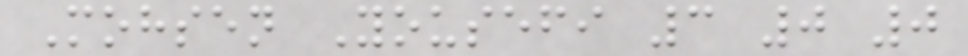Mohsen Yousefi 3 0 0
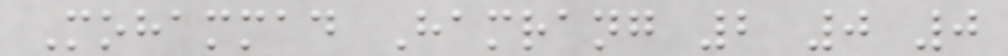Mohammad Hamrang 2 0 0
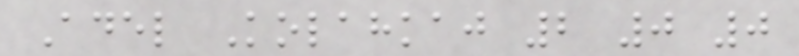Adel Kolahkaj 2 0 0
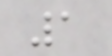1
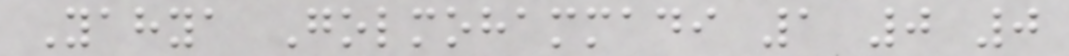Yahya Golmohammadi 1 0 0
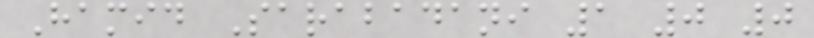Hamid Sarabadani 1 0 0
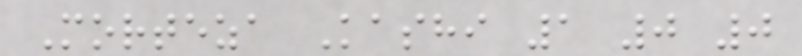Morteza Kashi 1 0 0
